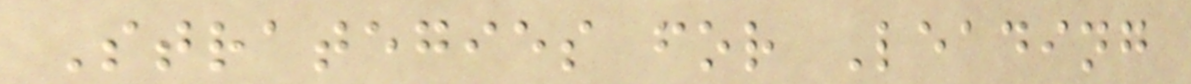Strategies for Leading
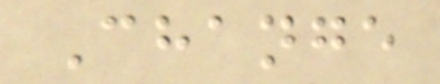Change
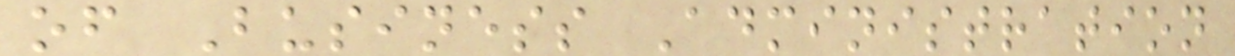of Business Administration
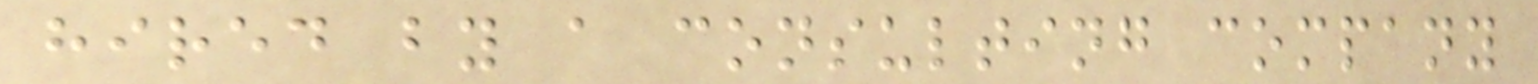hired by a consulting company
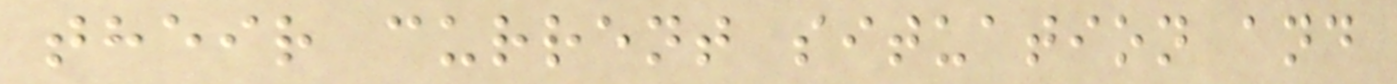their current situation and
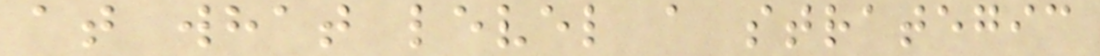at what level a strategic
